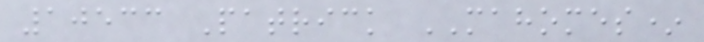10533 Patrick MAHOMES*
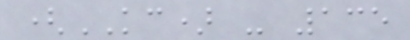(KC) - 135
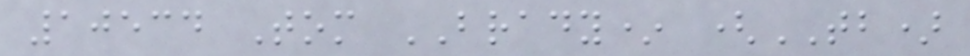10534 Tom BRADY* (TB)
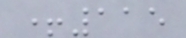+115
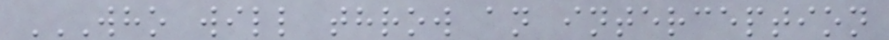WHO WILL THROW AN INTERCEPTION
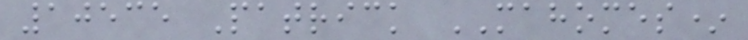10535 Patrick MAHOMES*
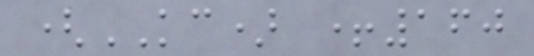(KC) +160
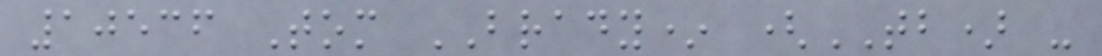10536 Tom BRADY* (TB) -
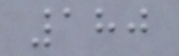180
